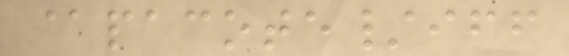@pacote/iff
